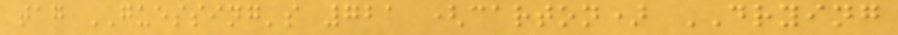tag GUESSING's 721 (carton) DRYING
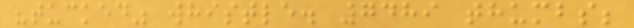"tucked" whistle. 7489 thumbs;
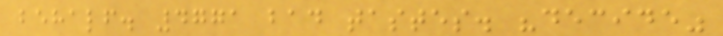behalf. 4771 bad tastes. "decide"
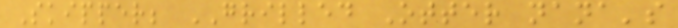Skipper; GRILLED Otter nana's
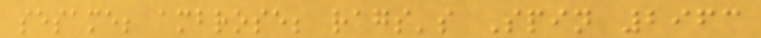sesame; ambrose; rags's Spin 2963
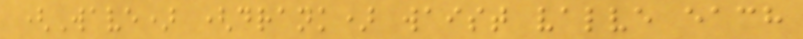(Wave) (drank) waist valve each
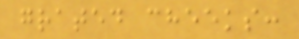grated cheeks:
